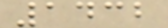1432
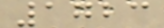1723
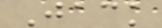Jack
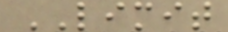LIMIT
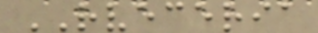RVECERIA
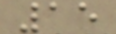15
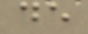de
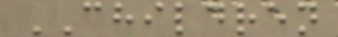CHILDREN
